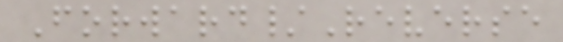Forward/Reverse
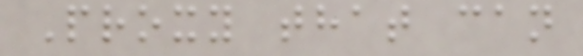Proxy that can
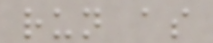run as
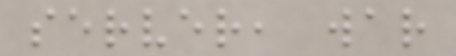server, war
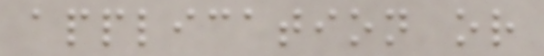application or
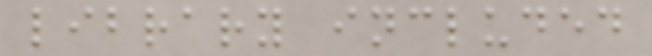library included
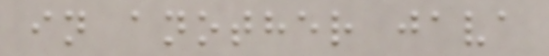in another java
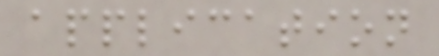application
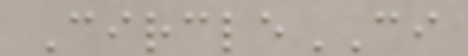CircleCI
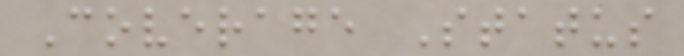Coverage Status
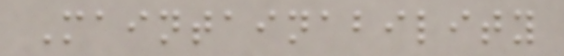Maintainability
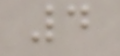4
